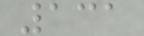131
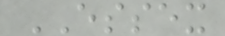ESSEX
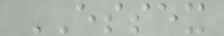ESSEX
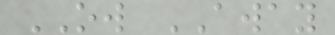OW AWAY
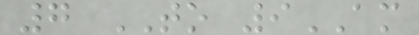7 TO 9AM
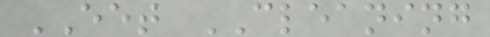EET CLEANING
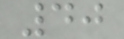40
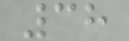38
